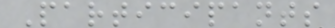Participants
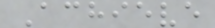Achieve
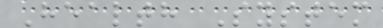Health System
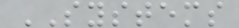SYSTEMS
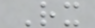Rx
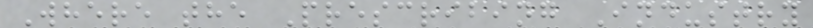Where the Prescribing Industry
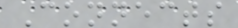Connects
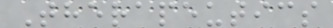Therapeutics
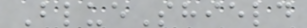BlueShield
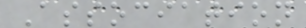Association
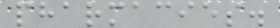pharmacies.
